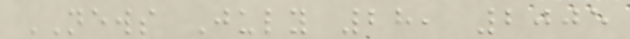NEWS July 28, 2005
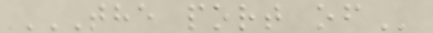THE PORT OF
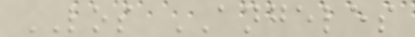LOS ANGELES
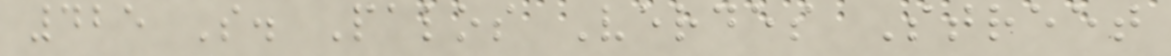425 S. Palos Verdes Street
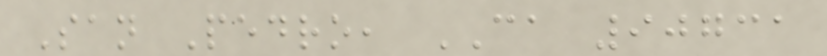San Pedro, CA 90731
